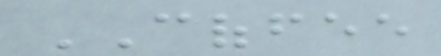COFFEE
